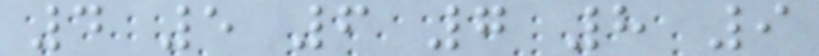4 5 6 7 8 9
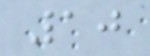10
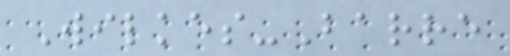Wilkes-Barre
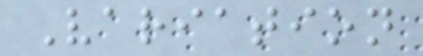Variation
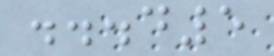...d5
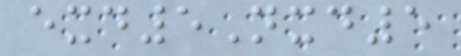exd5Nxd5
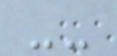--
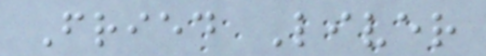Fried Liver
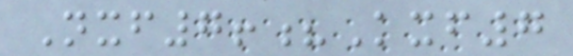Nxf7!?Kxf7
